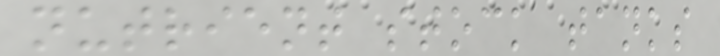nutrient stock tanks
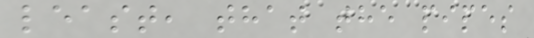least, that the pipes
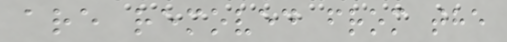are removed from the
